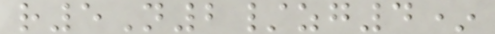r5N2/zg4*
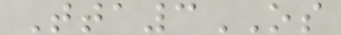Tta3OS
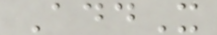AddX
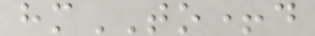hmTO+d
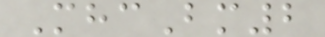MhcBm2
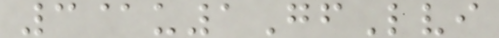3@u1GfLvi
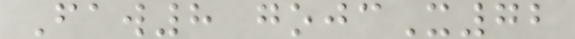Faw8 gojcX72
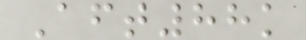Aft88k
